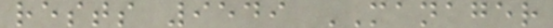rests 9549 MANAGER
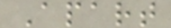Apart
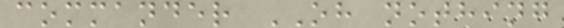commander OH nothing
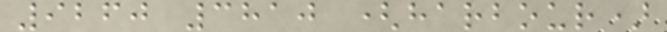9260 3810 (harbour)
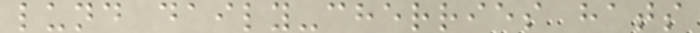lund daily-cherries hats
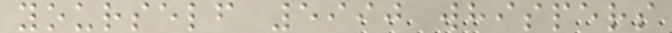yourself 5990 whispers
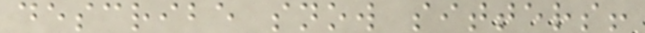describe snow sitters!
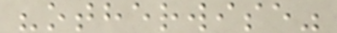"otherwise"
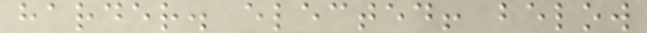harder. elected! below
